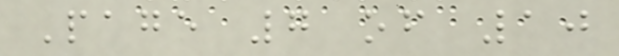Page 7 of 10
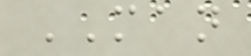MAN
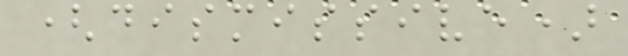(dismissive)
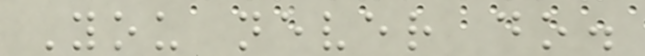You never do.
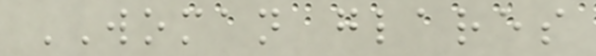WOMAN glares
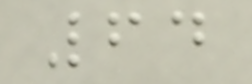64
